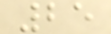25
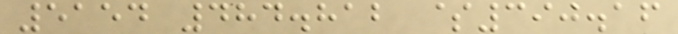5154 484.812 $390.16
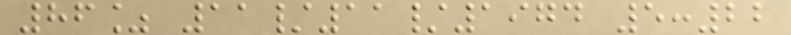86% 11/11/1974 5:22
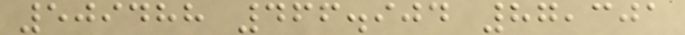509488 466.904 87,301
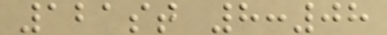121st 8:08
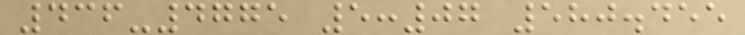436-4775 5:07 580.455
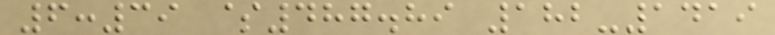6:39 $487.89 182-1419
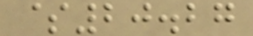$20.27
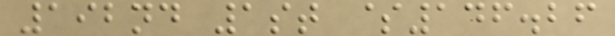192nd 1st $146.26
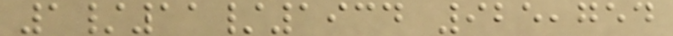1/11/1934 925,754
